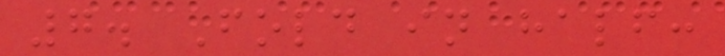7. Fold in half:
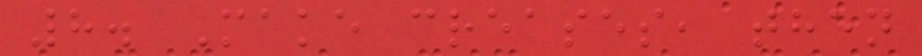8. Make creases, then
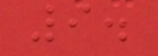9.
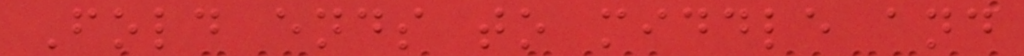Fold ends to middle and
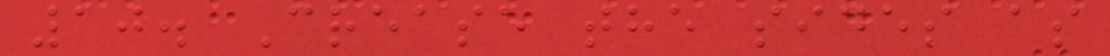10. Crease the sides as
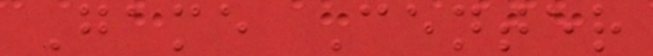Game Center
